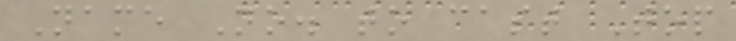Name No. to cast Top
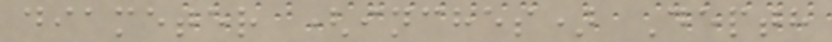diameter (inches) Depth
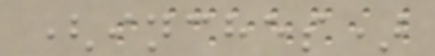(inches)
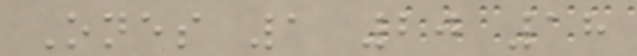Ones 1 20 18
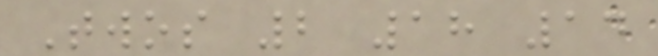Twos 2 18 14
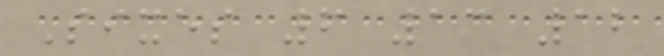Sixes 6 13 12
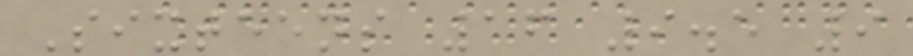Sixteens 16 9.5 9
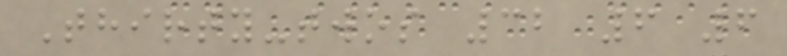Thirty-twos 32 6 6
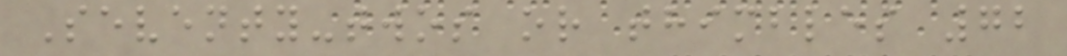Seventy-twos or thimbles 72
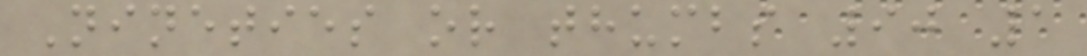Nineties or thumbs 90 1
